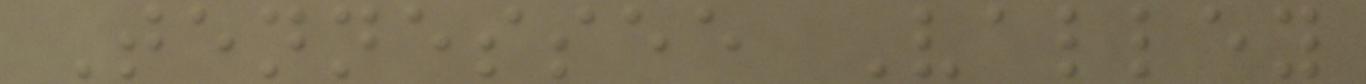Tennessee Valley
